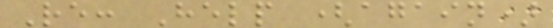Re: Help (again)
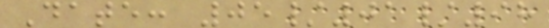Date: 05/01/98
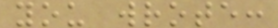you wrote:
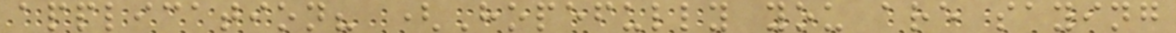application? (Hopefully you are saying
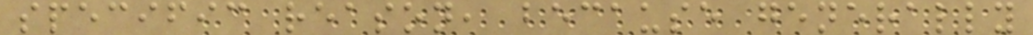specific reason, because generally
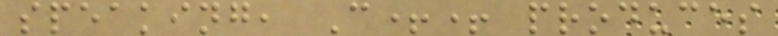speaking, C++ produces
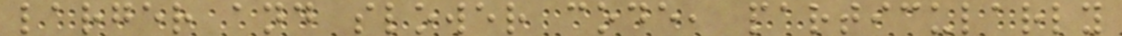larger and slower code, particularly
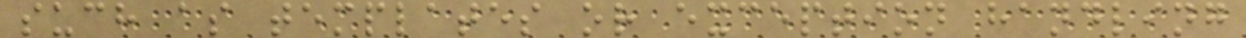such as templates or exception handling
